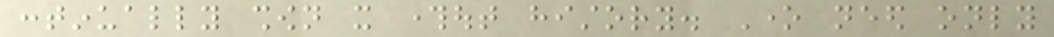continually shown it throughout history. One need only
